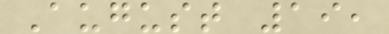August 19,
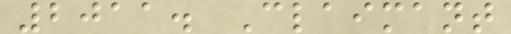2011. Claimant
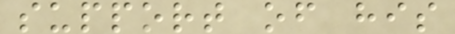support of his
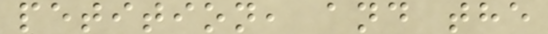petition, and the
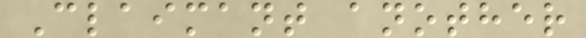Claimant another
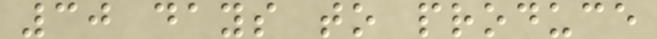30 days to produce
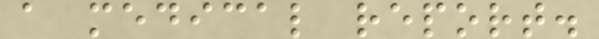a medical report.
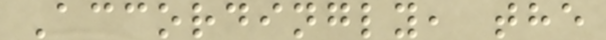Accordingly, the
